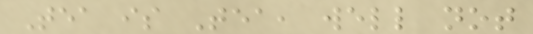Tea is Tea, well not
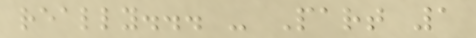really... - Part 1
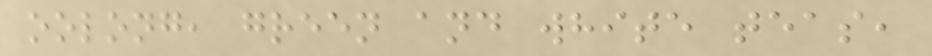oolong, green and white teas,
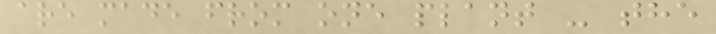are made from one plant - the
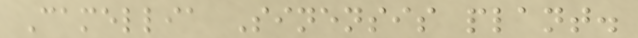Camellia Sinensis plant.
